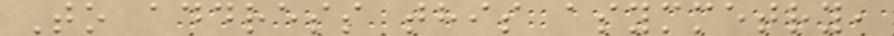To address this asymmetry,
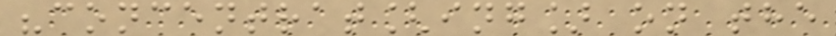"concentrat[ing] on the
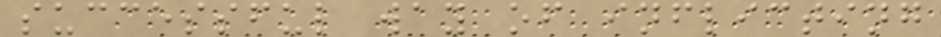successful way of inflicting
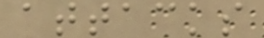attacks
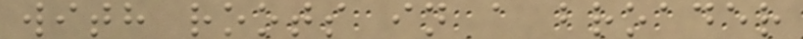with roots in a broader
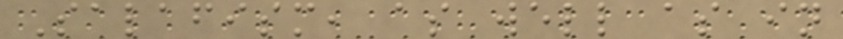Salafism, as well as in
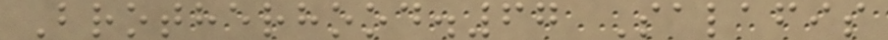Brotherhood.67 Salafis
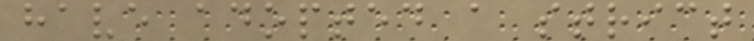have adopted a strict
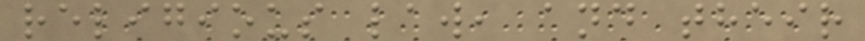religious law, and their
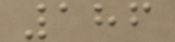186
